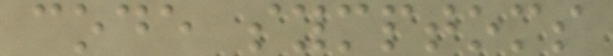code symptoms
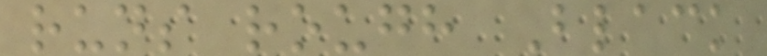runs rough Black
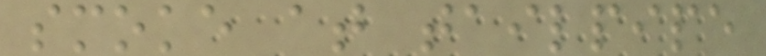smoke at tailpipe
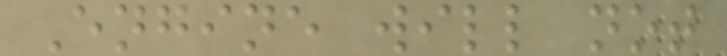Engine will not
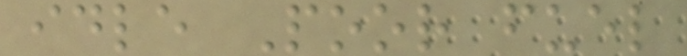idle Poor fuel
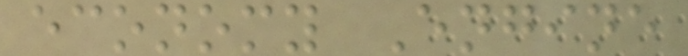economy Engine
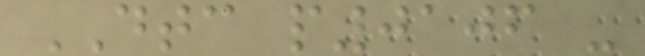DTC p0106 -
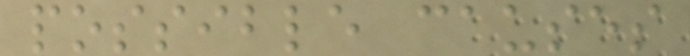possible causes
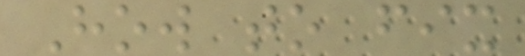How to fix
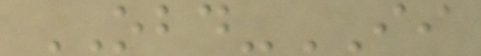OBD-II
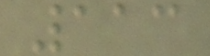113
